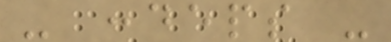- :deps -
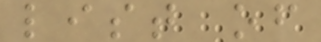list of
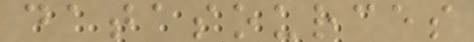datasources
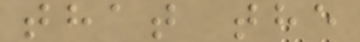that the
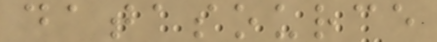datasource
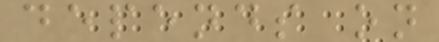depends on
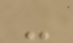-
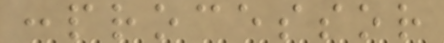:processor
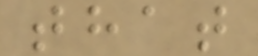that
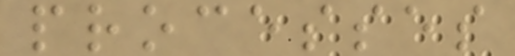processes
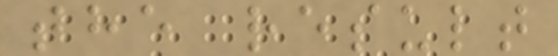the result
